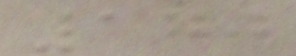170
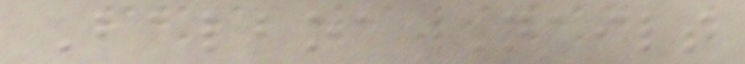Balboa Nails
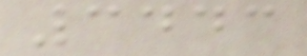3443
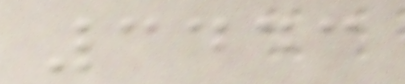3443
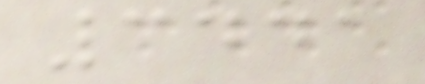3441
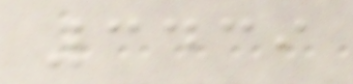3439
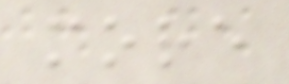more
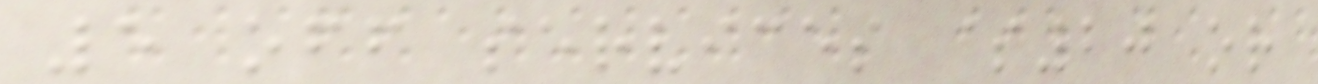5 off services $20 or
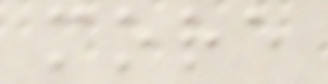more
